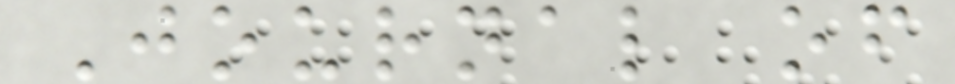Journal of
